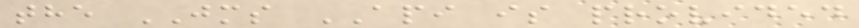the JMS API is provided
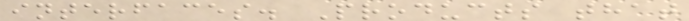interfaces. Products that
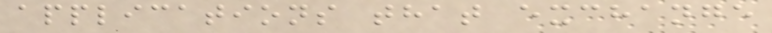applications that exchange
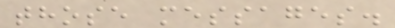those messages.
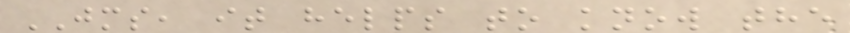JMS, it helps to know the
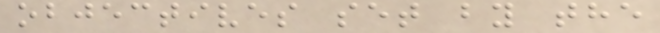objectives set by the
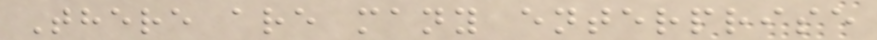There are many enterprise
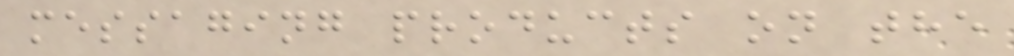messaging products on the
